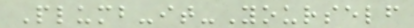Plumb-it-Yourself
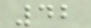42
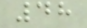48
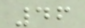46
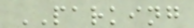PARKING
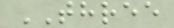THREE
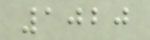1020
